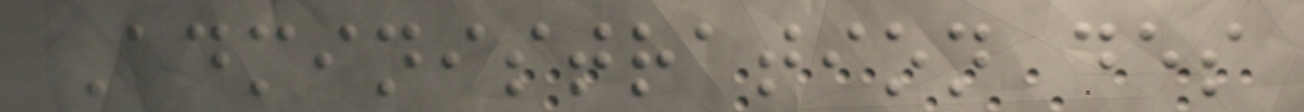Administration des
